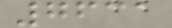7631
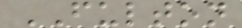FULTON
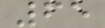65
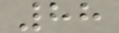88
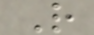R
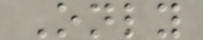Only
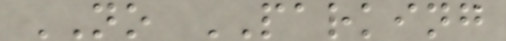NO PARKING
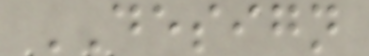DESIGN
